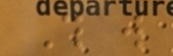This will
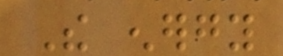The energy
